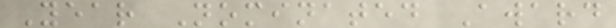Year Nominated Award
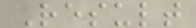Result
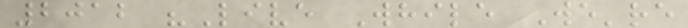2012 "Live While We're
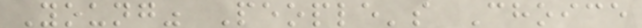Young" People's Choice
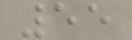55
